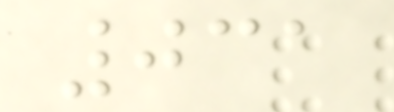031
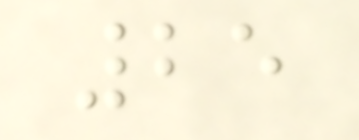25
